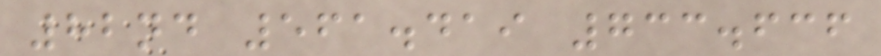82nd 561.419 733.636
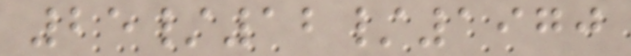25/12/1970
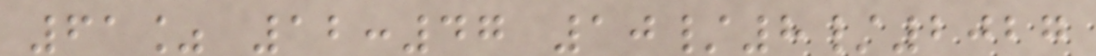61% 12:47 10/8/2027
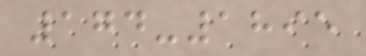174-1895
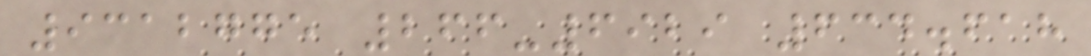9312775 266-6929 634.618
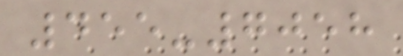455-7058
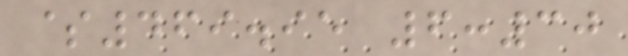$469.95 6:30
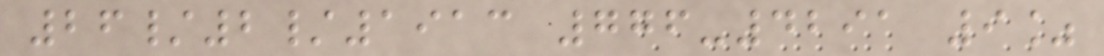26/2/1913 776-4291 9%
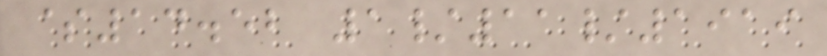$14.52 1/11/1919
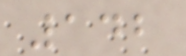142
